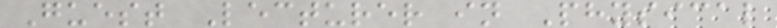Guest Lecturer in Physical
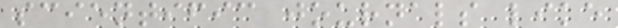scientific journals like
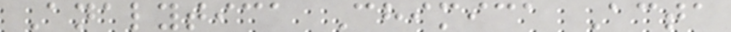Analytica Chimica Acta
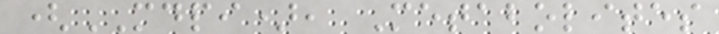(MDPI), Metabolites
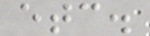etc.
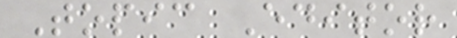Topic Editor
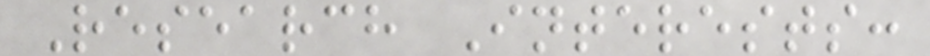Research Interests:
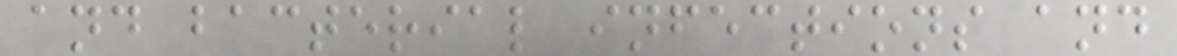and bacterial infections and
